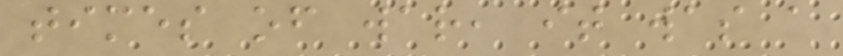times of war, it was a
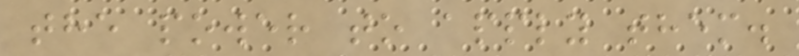the power to apply them.
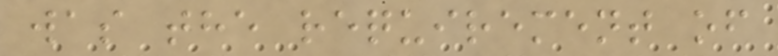was the requirement of
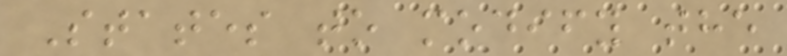States to modify the
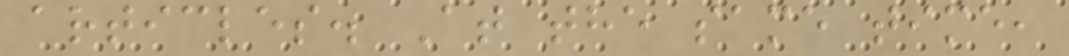articles. At the same time,
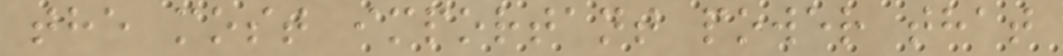the most important power that
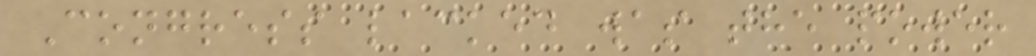Congress lacked was the power
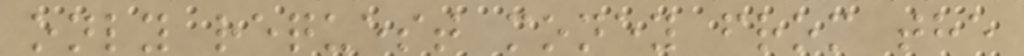only request money from the
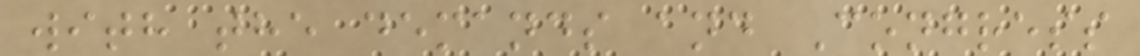with the demands and Congress
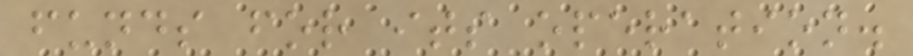funds for its operation.
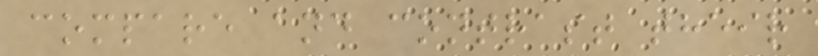compare and contrast their
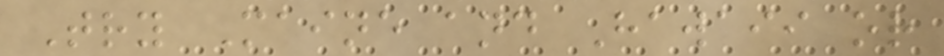Try Maine and Hawaii or
